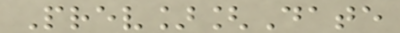Prev][Date
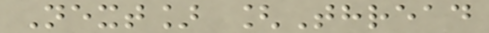Next] [Thread
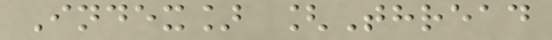Index] [Thread
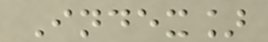Index]
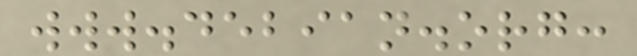www.debian.org:
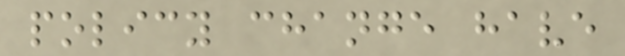policy change have
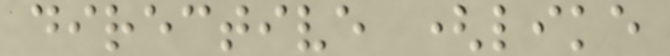directive (like
